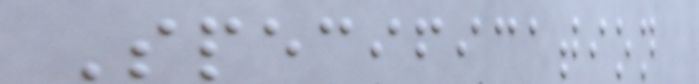Specification
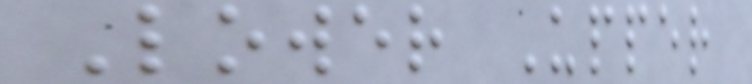Lower Upper
